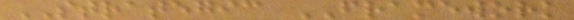STRATEGIC FRAMEWORK
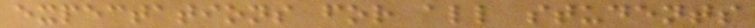expectations for all students
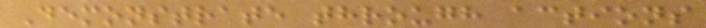Demonstrate through actions
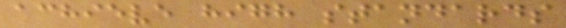achieve high standards
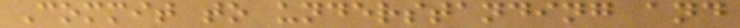Commit to understanding and
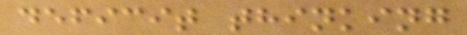deficit thinking
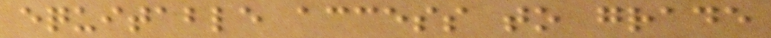equitable access to grade
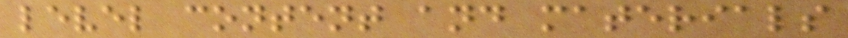level content and materials
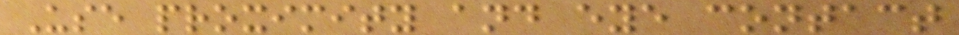Use proximity and eye contact
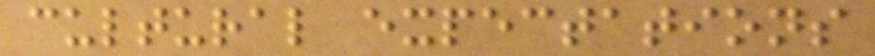cultural expectations
